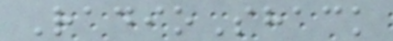RadioShack
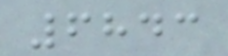6843
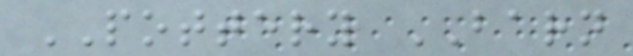POTTERY BARN
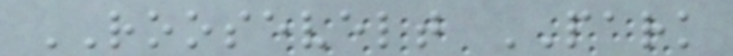ROOSEVELT PARK
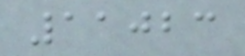11023
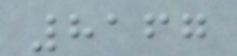8167
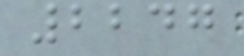2247
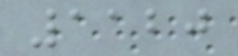1120
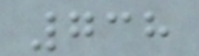738
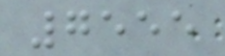7555
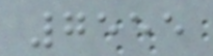7555
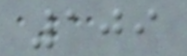109
